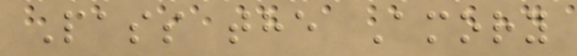Pass the Amory
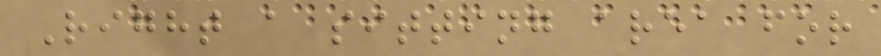Right a sitting area for
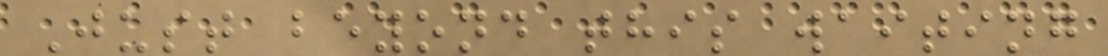Just beyond this waiting
